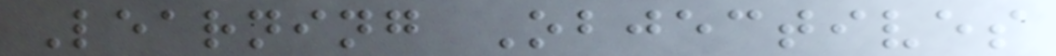Learning Objectives
